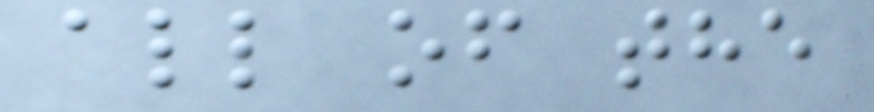all of the
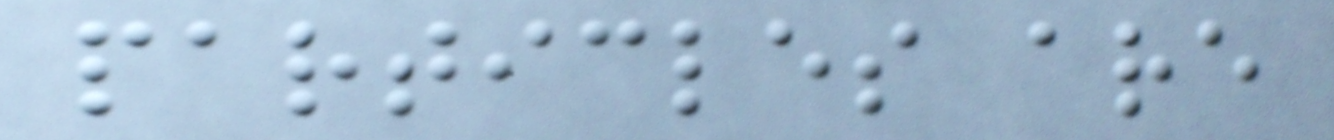particles are
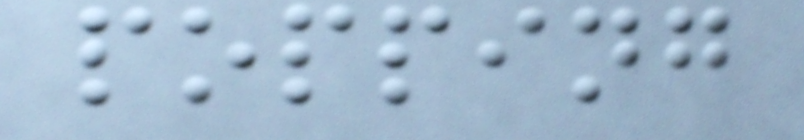popping
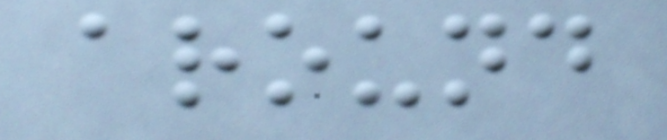around
